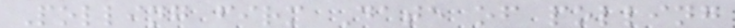Polling firm Date of polling
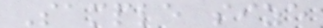Sample size
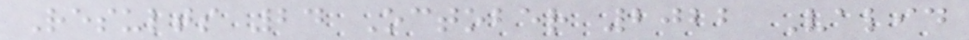Results 24 October 2022 Valid
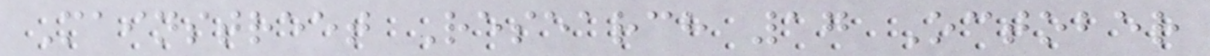Mainstreet Research 17 October
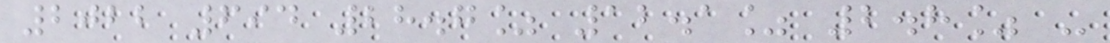2022 694 28.7% 12.1% 2.8% -
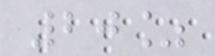20%
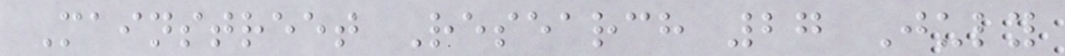Mainstreet Research 27 July
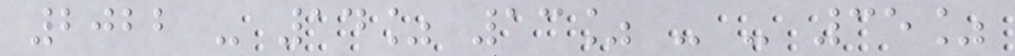2022 - 14% 13% - - 35%
